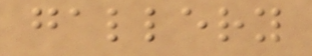gallery
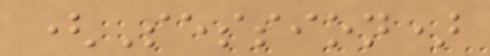(Session)
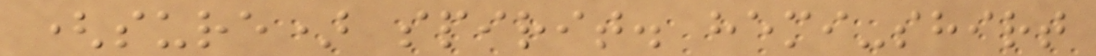(sure) spirit. hemi-shirt
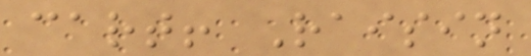cart! Raisin
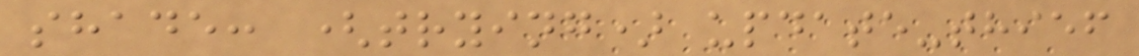shade: (trying) update-thief
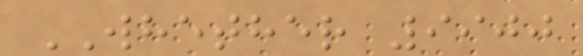WHETHER 9900
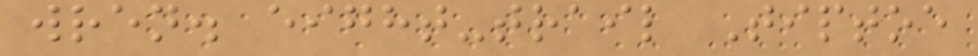wren. eight-trail Tiptoe
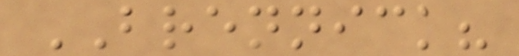BRENNICK?
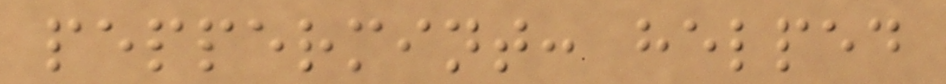peppermint: helped
